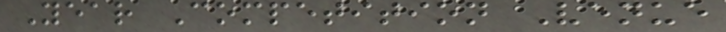Year Competition Venue
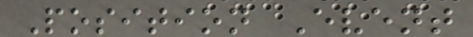Position Event
